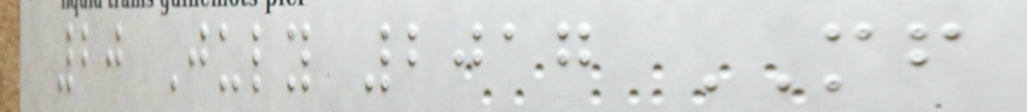20 July 2017 MF
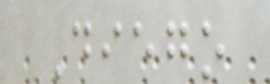Diego
